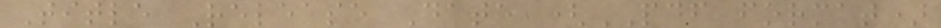Title Release Date (PDF format)
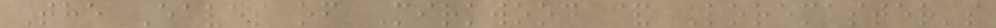The Eaves of Mirkwood & Loremaster's
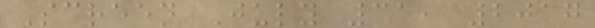Screen July 31, 2017
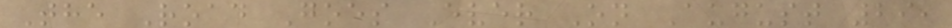The Road Goes Ever On August 29,
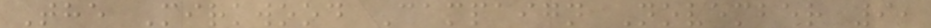The Mirkwood Campaign November 9,
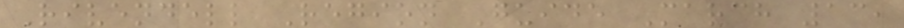Rivendell Region Guide March 13,
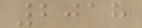2018
